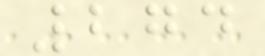274
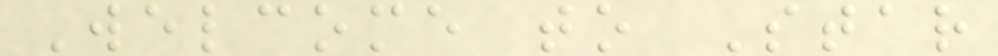Welcome to Star
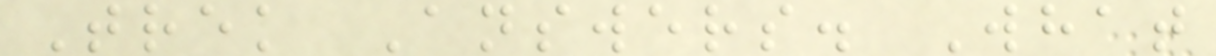Trek Answers. What
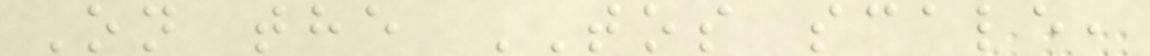On the TOS scale,
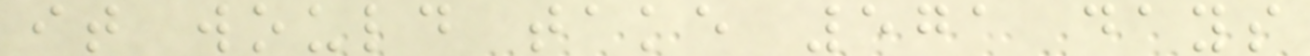it would take 571 days
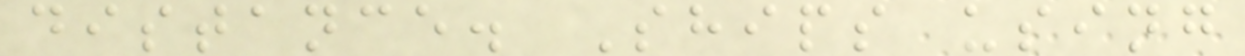distance. Ships using
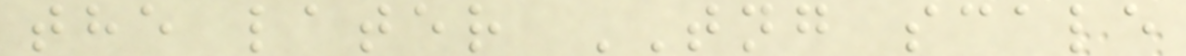the later TNG scale
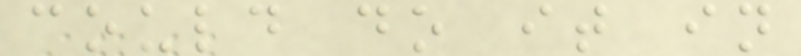could do it in
